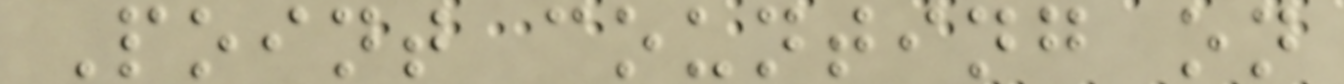Point counting on
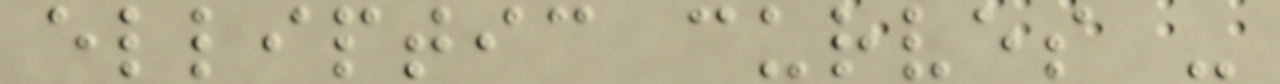elliptic curves -
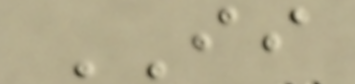II
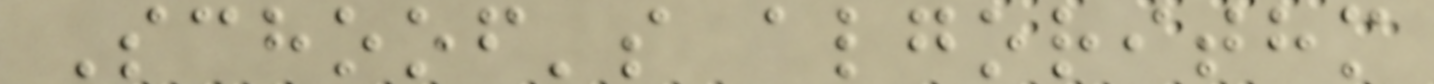Schoof's algorithm
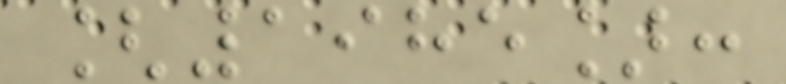[1985]:
